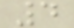4
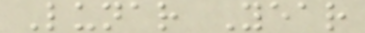Lunar Year
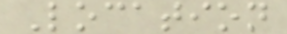Location
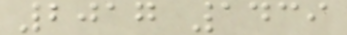2017 1439
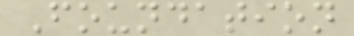Foundation
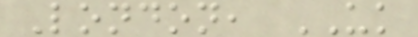London, UK
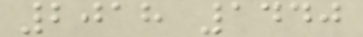2018 1440
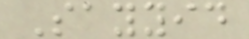Sayyid
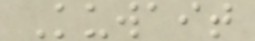Kuwait
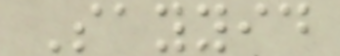Sayyid
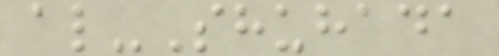al-Shuhada
